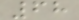68
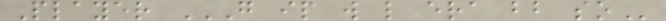Player G IP W L ERA BB SO
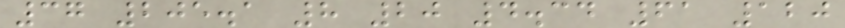37 205.1 8 20 4.34 61 120
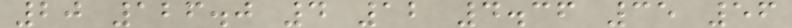20 126.0 4 12 4.36 35 56
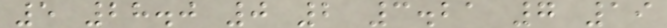5 28.0 0 2 3.21 7 19
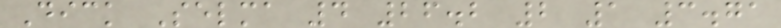Dick Selma 4 26.2 2 1 3.71
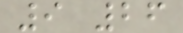9 26
